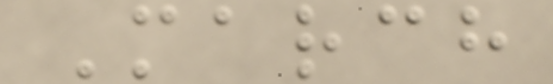March
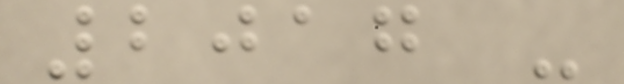2017 -
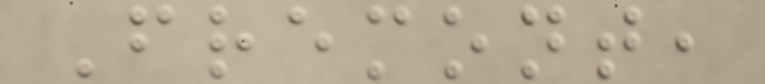Fremont,
